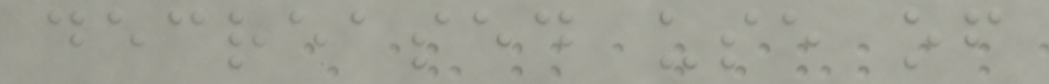decreased use of
